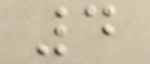4
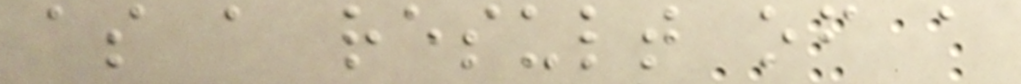as a result of a
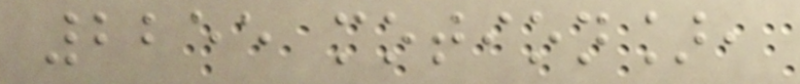2255 motion],
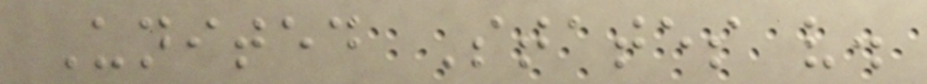United States v.
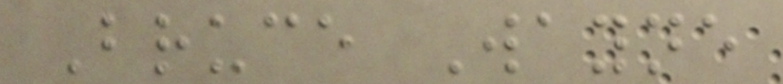Bruce Wayne
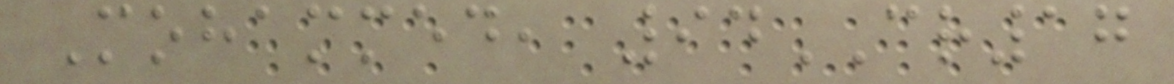Mohammed, 94CR17
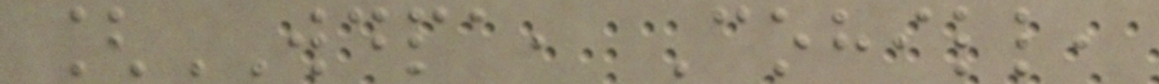[WDPA, Cohill,
